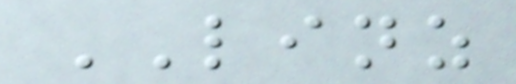LINZ
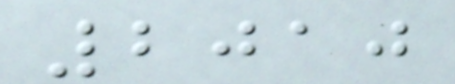2010
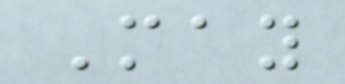May
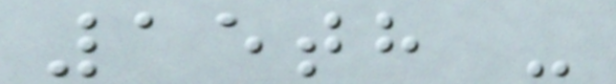15th -
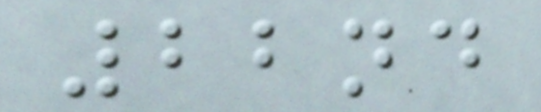22nd
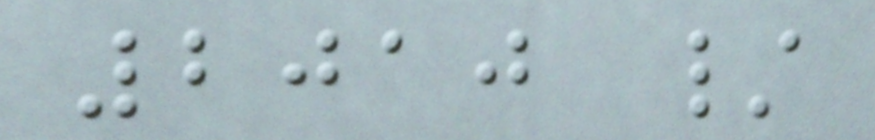2010 /
